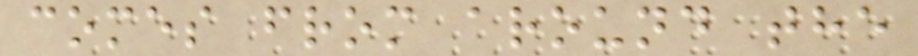comes from around the
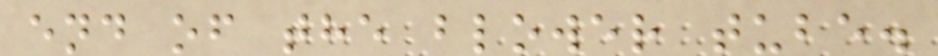end of the blower tube.
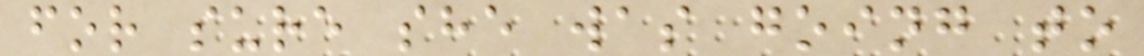for sure she was going to
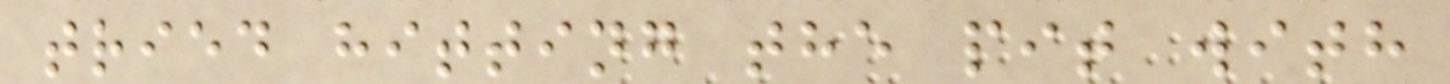tried hitting the pit with
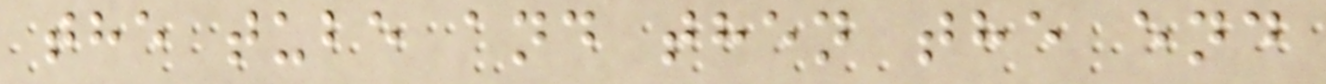the tube and then the end
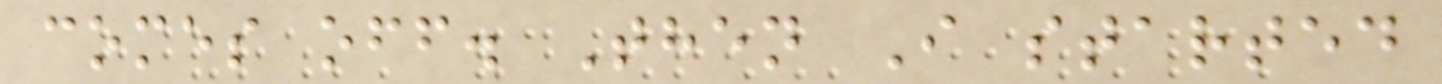comes off. Then I started
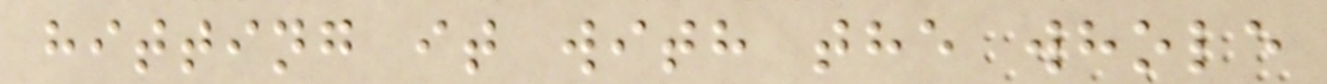hitting it with the whole
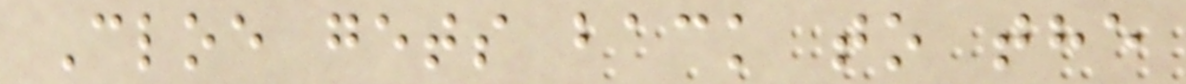Cloe gets back to the
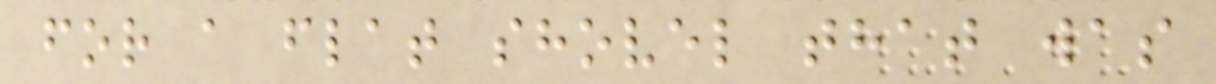for a flat shovel that was
